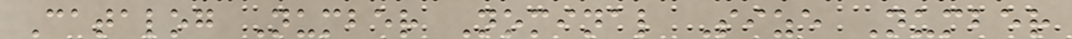Catalog Number Nominal Size Number
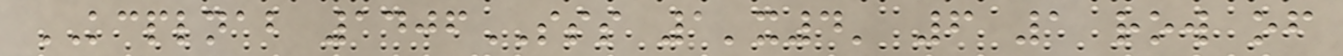KCPLNAB 1406SSS 1'x4' 6 1 row of
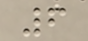6
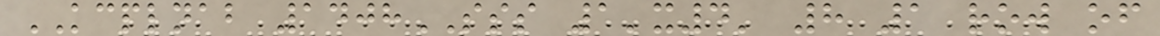KCPLNAB 1408SSS 1'x4' 8 1 row of
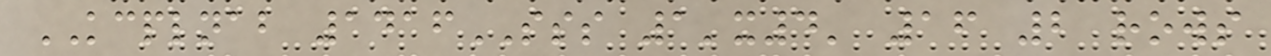KCPLNAB 1416SSS 1'x4' 16 2 rows
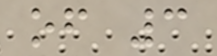of 3
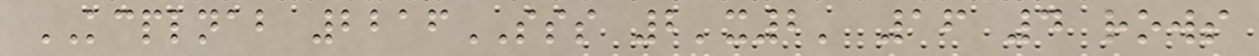KCPLNAB 2216SSS 2'x2' 16 4 rows
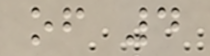of 4
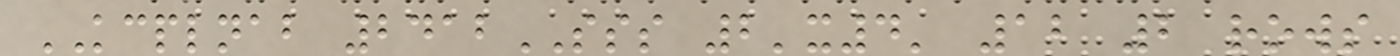KCPLNAB 2412SSS 2'x4' 12 2 rows
